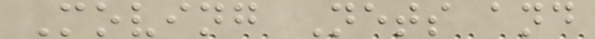Moving Nets and
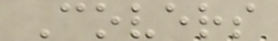Covers
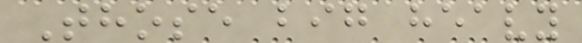Those big heavy
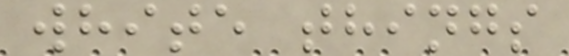white things
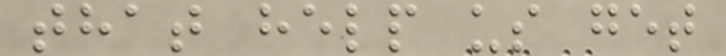that help us get
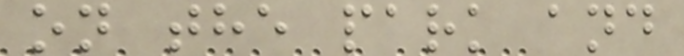on the park and
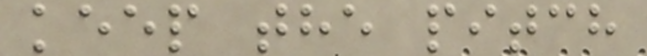keep the pitch
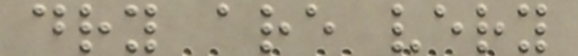dry are very
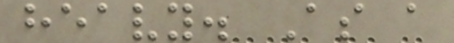heavy. As a
